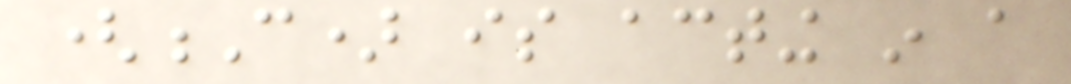(C) is acting in a
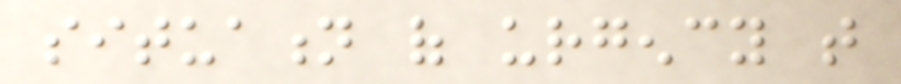situation of urgency that
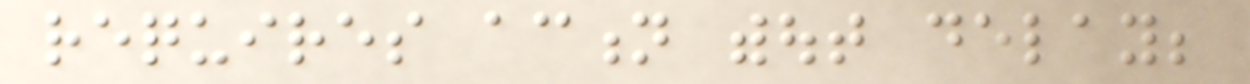requires action without delay;
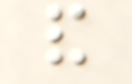and
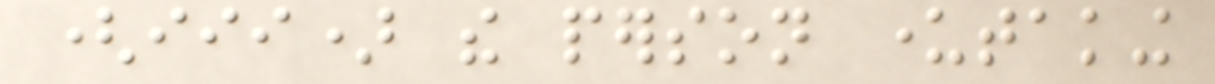(iii) the person undertaking
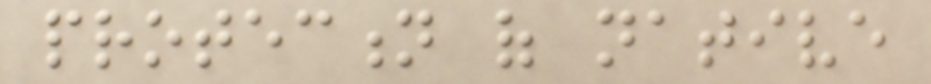protection of native
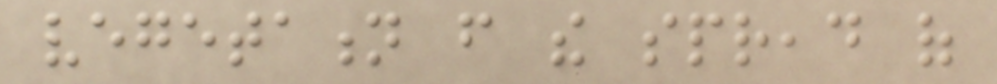vegetation from the spread of
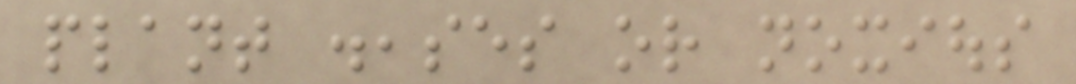plant diseases or noxious
